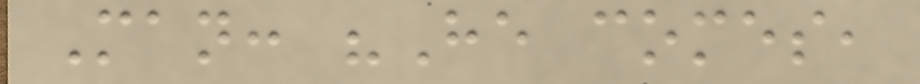Man: "He comes,
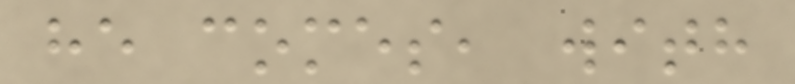he comes, with
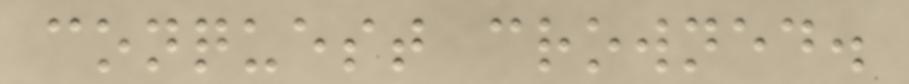conquest crowned.
